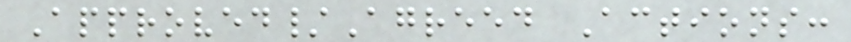Approved/Agreed Actions:
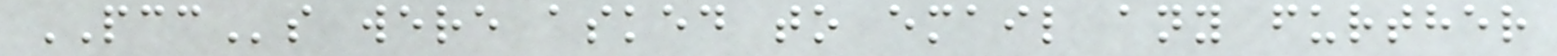PCCs were asked to email any further
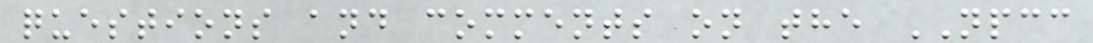questions and comments on the NPCC
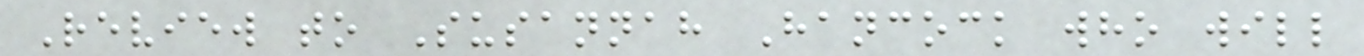Review to Susannah Hancock who will
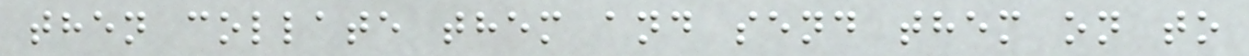then collate them and send them on to
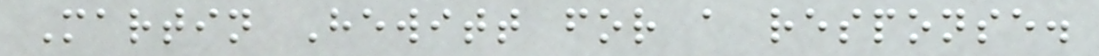Martin Hewitt for a response.
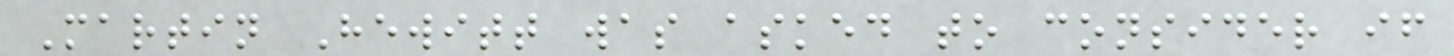Martin Hewitt was asked to consider if
